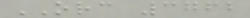ORC 3762
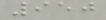950
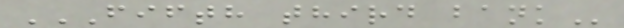FIFTH THIRD BANK
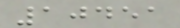10451
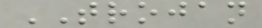TROJAN
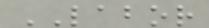LABOR
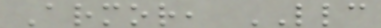Armor, LLC
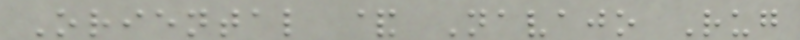Oriental & Navajo Rug
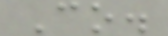Co.
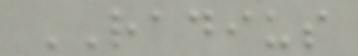RADIUS
